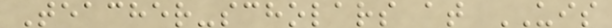Teacher-scholars at UIS
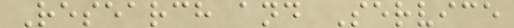Research and Service
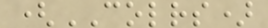(COLRS)
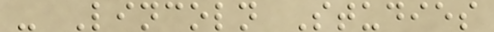- Lincoln Studies
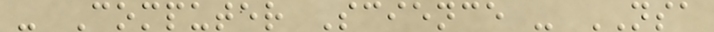- Computer Science - NSA
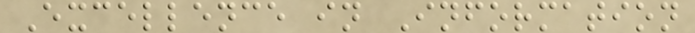Excellence in Information
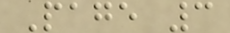Page 3
